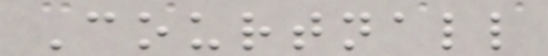Courtnall
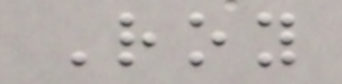Roy
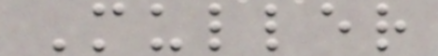Muller
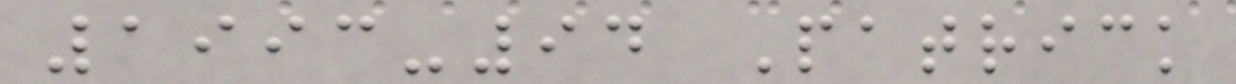1993-94 Patrick
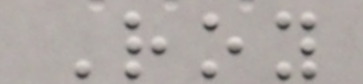Roy
